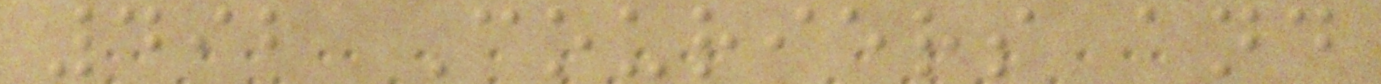492 Couriers and
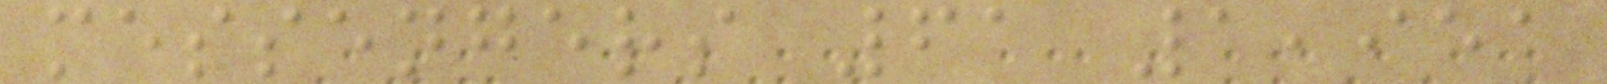messengers 61 1,951
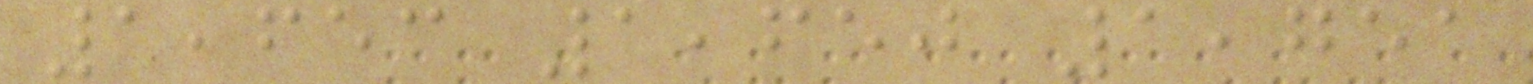1,653 1,650 1,751
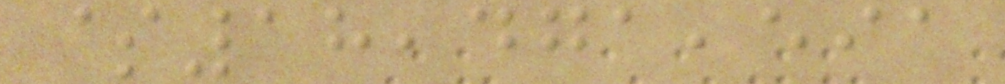$18,471,591
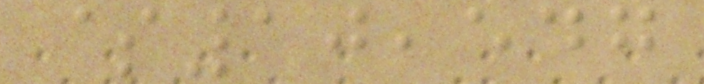$10,547
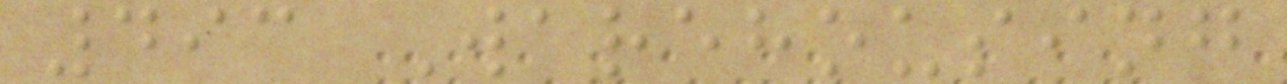493 Warehousing
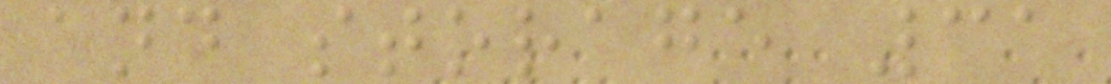and storage 31
